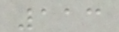113
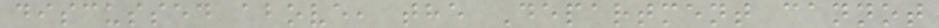discussed above, the Department cannot
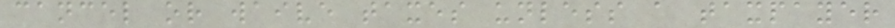cancel or waive taxes unless a taxpayer
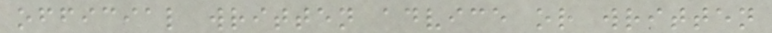official written advice or written
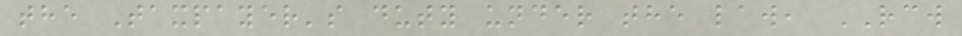the Taxpayer's duty under the law, RCW
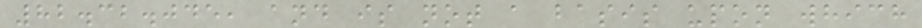82.32.045, and is not a basis upon which
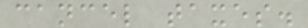cancel taxes.
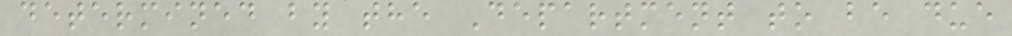determined by the Department to be due
